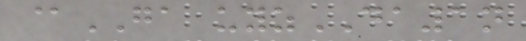@GA uyzDA1n
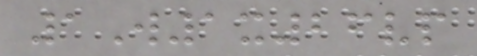1W1x26vp
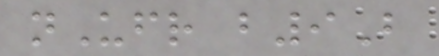nUfr b9B
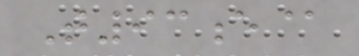T93e@
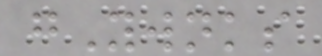gYwnks
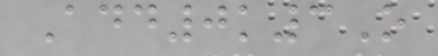Add0k3O
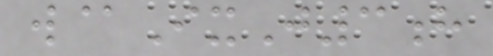w@IxJ3h
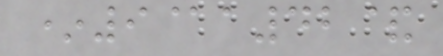*9@a42&
